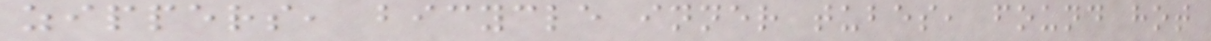zippers, bicycle inner tubes, found hot
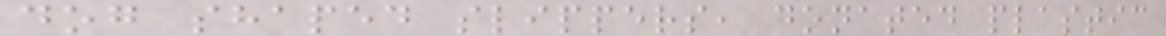dog shaped slippers, donated plastic
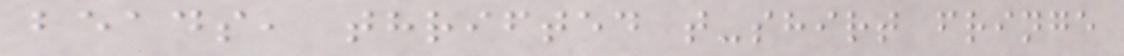beads, thrifted t-shirt fringe
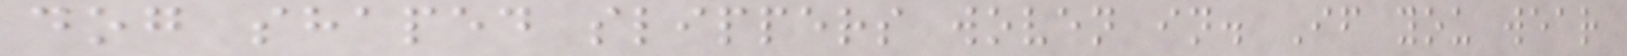dog shaped slippers woven in. If you wear
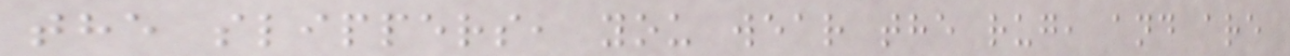the slippers, you wear the rug, and are
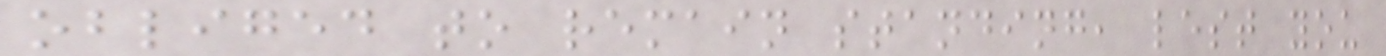obliged to remain standing, lest you
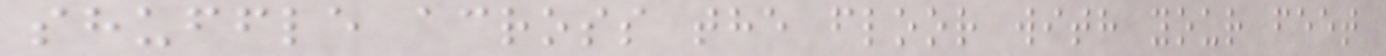shuffle across the floor with your feet
